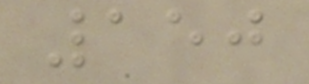150
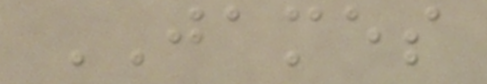JAMES
